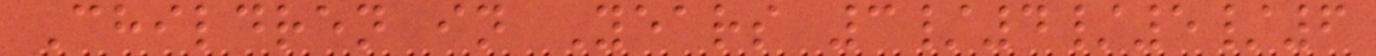Children in Years 3/4/5/6
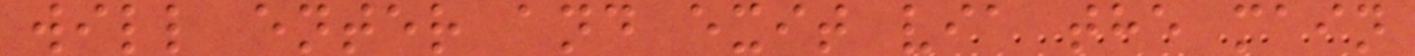will enter and exit via the main
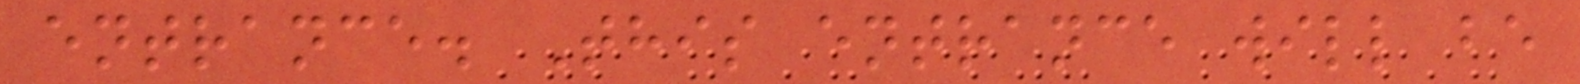entrance. This entrance will be
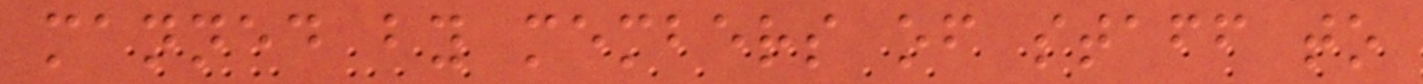manned by members of staff to
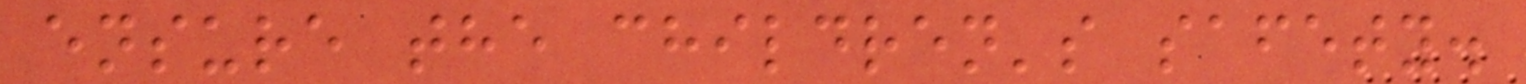ensure the children's safety.
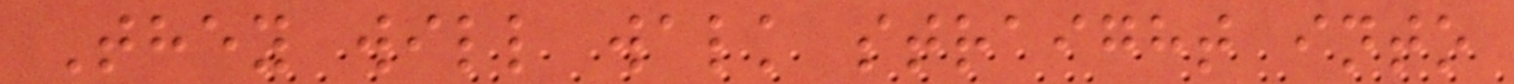They will walk straight into
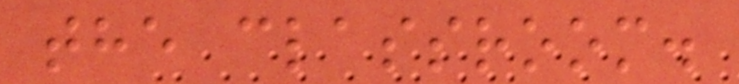the classroom.
